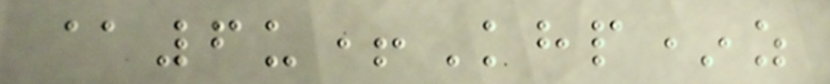@6u+Khp*z
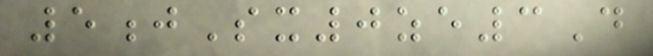5jSx0ze3D
